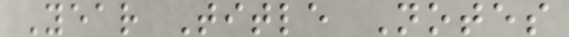Year Title Notes
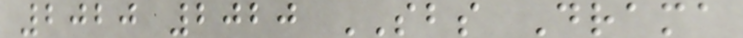2020 2020 SBS Drama
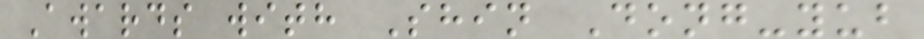Awards with Shin Dong-yub
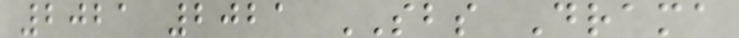2021 2021 SBS Drama
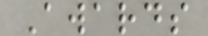Awards
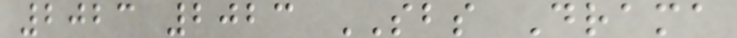2023 2023 SBS Drama
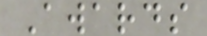Awards
